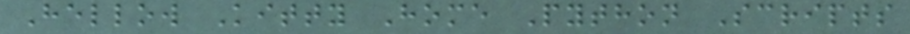Hellow Kitty Home Python Scripts
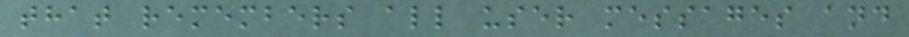that remembers all user messages and
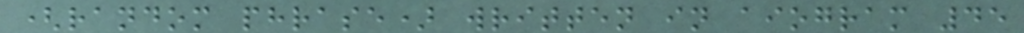(random phrase) written in aiogram 45
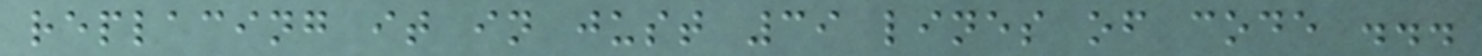replacing it in just 39 lines of code ...
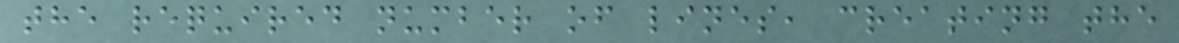the required number of lines, creating the
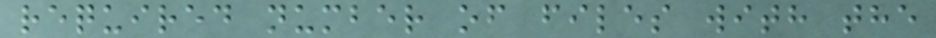required number of files with the
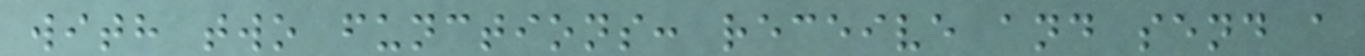with two functions: receive and send a
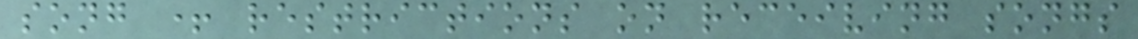song + restrictions on receiving songs
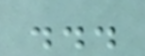...
